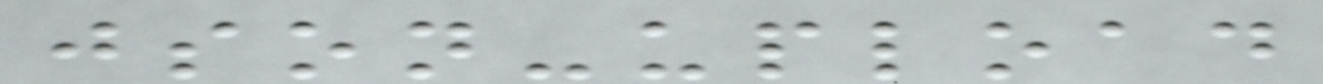json-upload
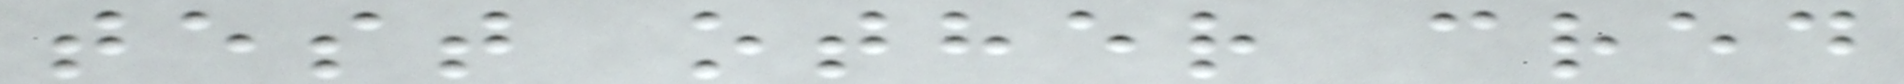test other cred
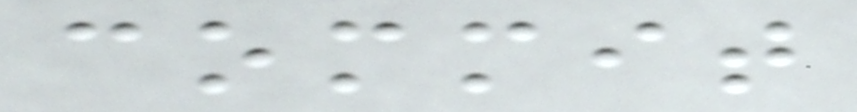commit
